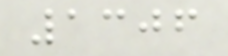1306
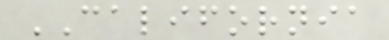CALIFORNIA
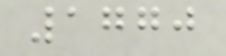1770
